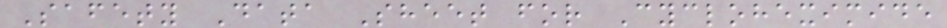Safety Data Sheet for Cycloheximide
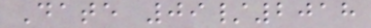Date 09/2018
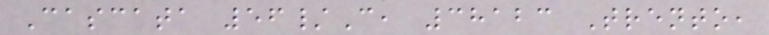Cascata 56/C, 38123 Trento,
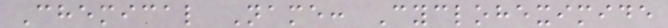Chemical Name: Cycloheximide
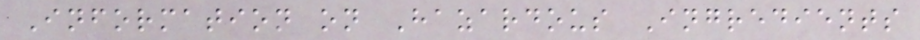Information on Hazardous Ingredients
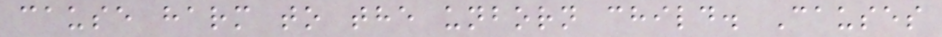cause harm to the unborn child. Causes
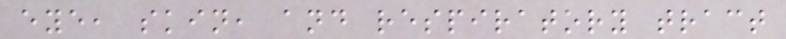eye, skin, and respiratory tract
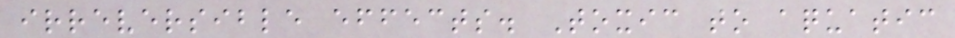irreversible effects. Toxic to aquatic
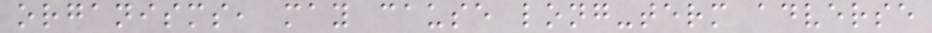organisms, may cause long-term adverse
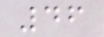46
